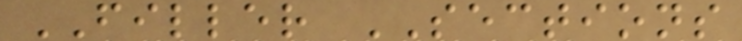FILLER SECTIONS
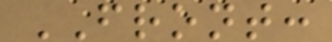FRONT:
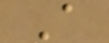A
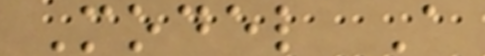Model A
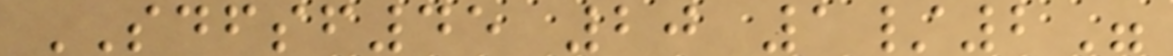SDFSF45 20 1/2"
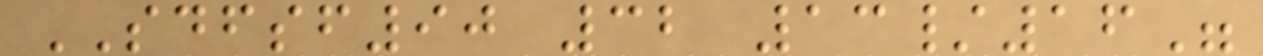SDFSF90 32 13/16"
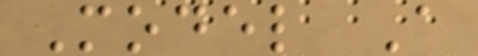Model A
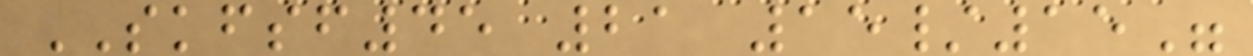SKFSF45 21 15/15"
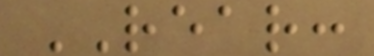REAR:
